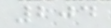204
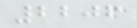2206
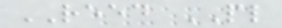REED PL
